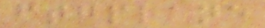ftgplane
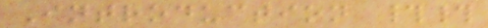Introduction ##
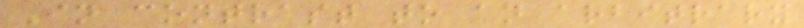In contrast to an arbitrary
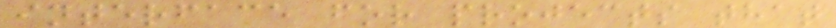interface for projects that
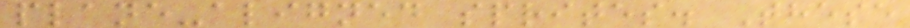plane-aligned sprites. These
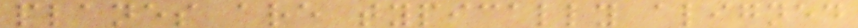planes are typically aligned
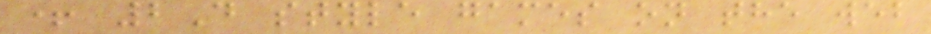+ 2D style games on the web
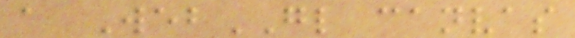a WebGL canvas
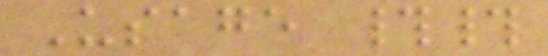Usage ##
